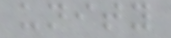unity
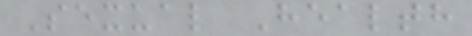Sexual Health
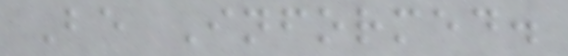Be Informed.
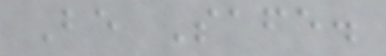Be Safe.
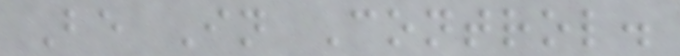Be In Control.
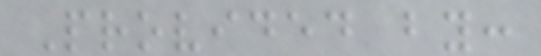Provided by:
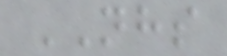NHS
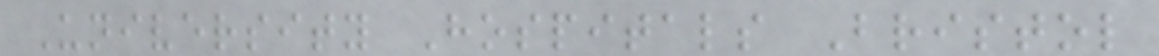University Hospitals Bristol
